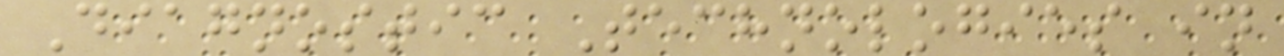Diagnostic Technologies in
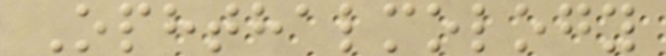Ophthalmology
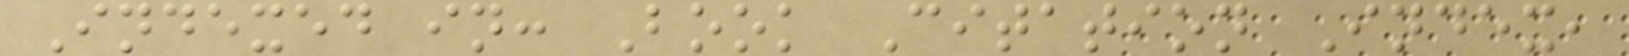Indexed in: Book Citation Index,
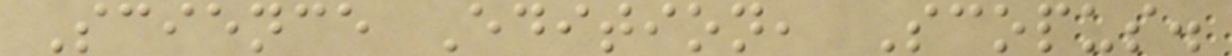Science Edition, Scopus.
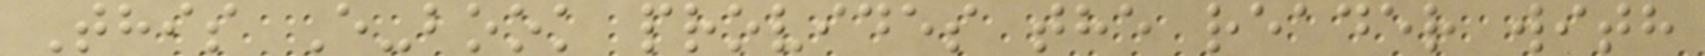This E-book provides the reader with
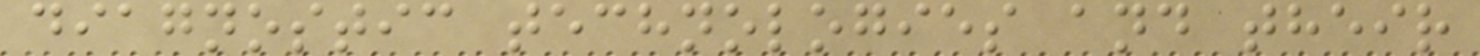diagnostic technologies and their
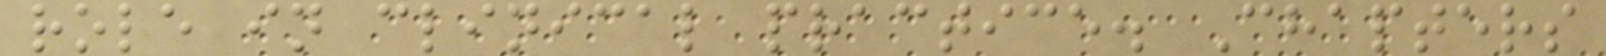role in clinical practice. Chapters
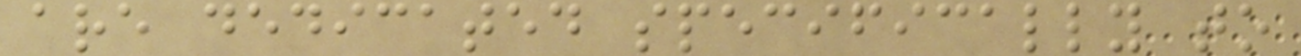are dedicated specifically to
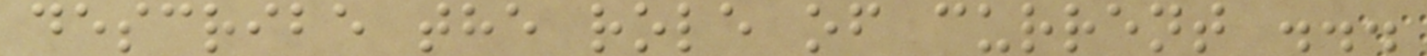describe the role of current ...
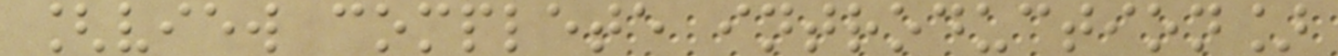[view complete introduction]
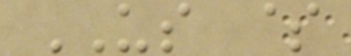US $
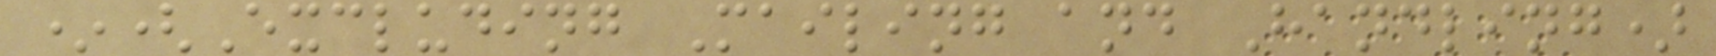*(Excluding Mailing and Handling)
